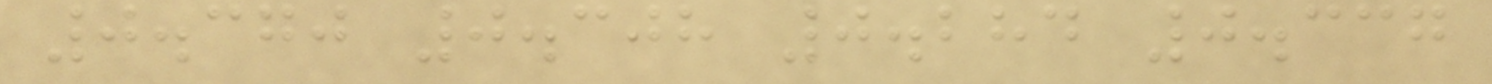0.370 0.308 0.284 0.337
